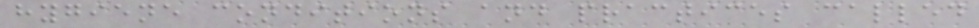hygiene conditions and practices called
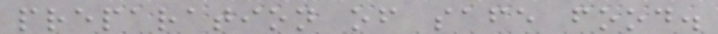preparation of safe food.
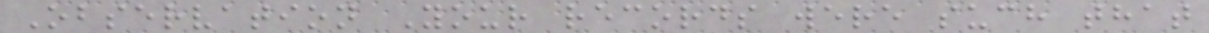Observation Your records were such that
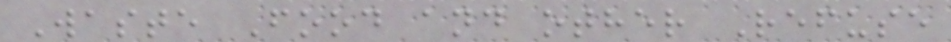Waste Food and other Refuse
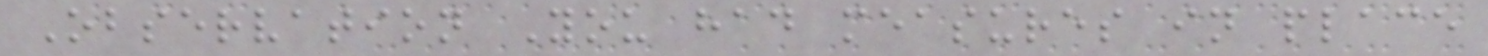Observation You had measures in place
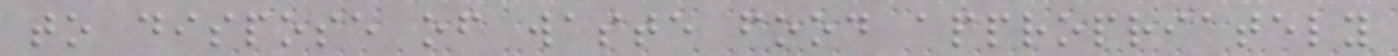to dispose of waste food appropriately
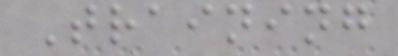Training
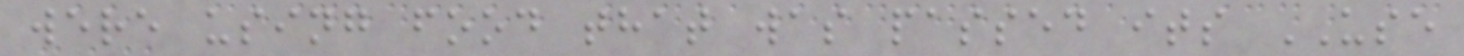were using food that was passed its USE
